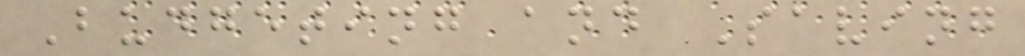Budgeting and Saving
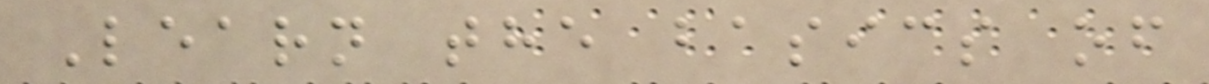Learn the basics of
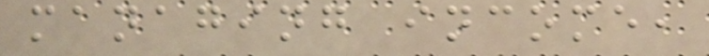managing income,
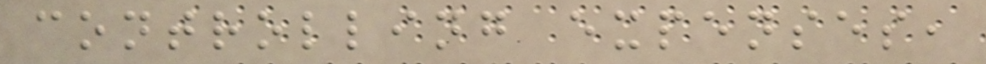controlling expenses,
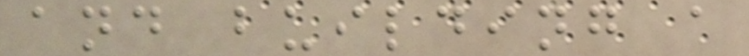and building a
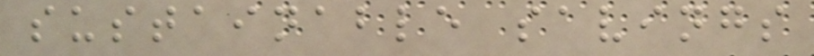sustainable savings
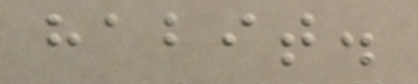habit.
